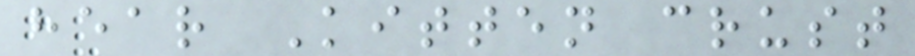hear Kitten crust
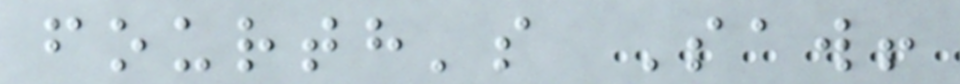fourth's Saw!
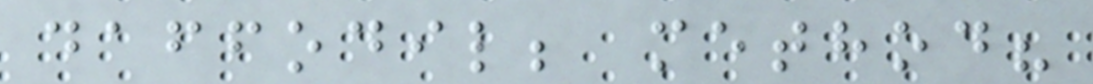daffodil; method?
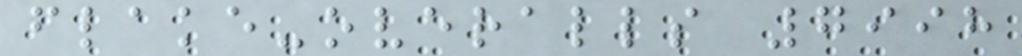flake-overalls 7998
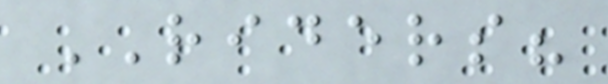RIDERS?
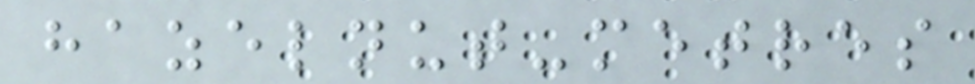hazelnut-metres
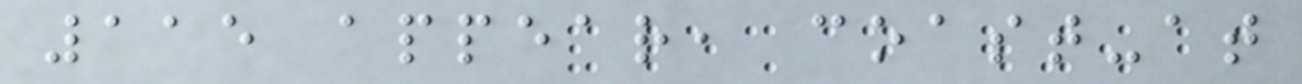115 appear, coast-at
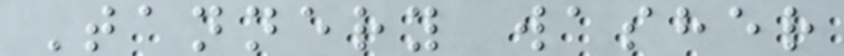Tannery washer
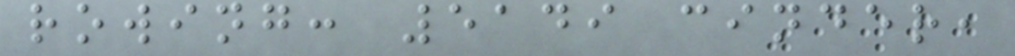rowing: 5149 cinder,
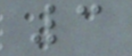3
